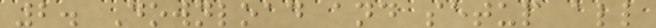2. Download and setup all
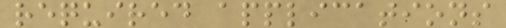required applications
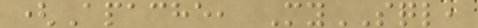(Apache, MySQL,
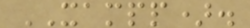XAMPP).
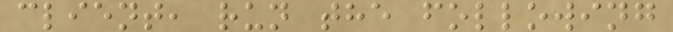client, run the following
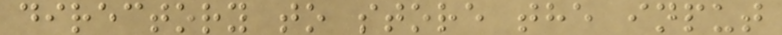directory to store the input
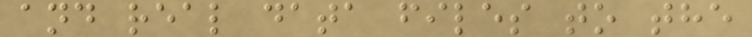and real data files to the
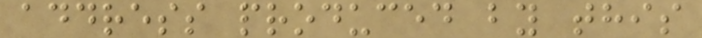address produced by this
